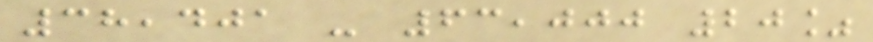38,401 - 63,000 20%
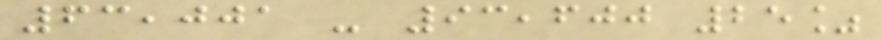63,001 - 93,600 25%
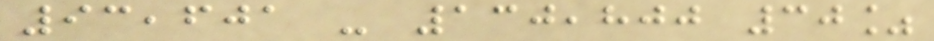93,601 - 130,800 30%
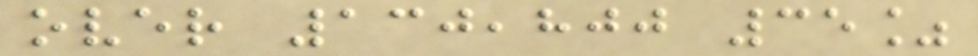over 130,800 35%
